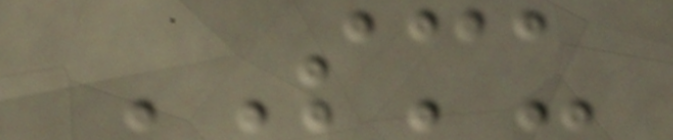SMU
